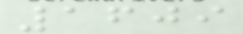1609
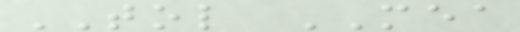TOL MEA
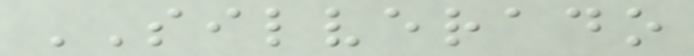SILVERADO
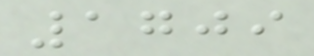1709
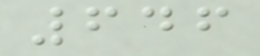646
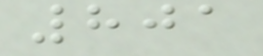801
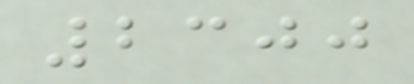2300
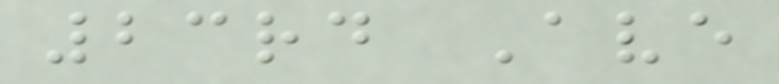23rd Ave
